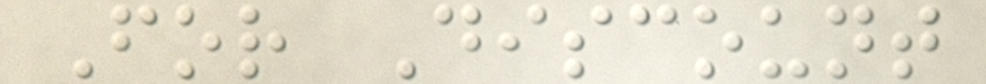For Discount
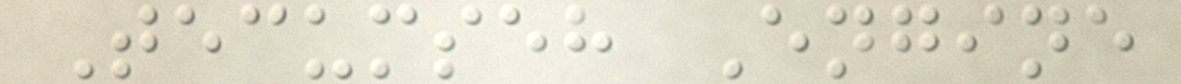Tecumseh Engine
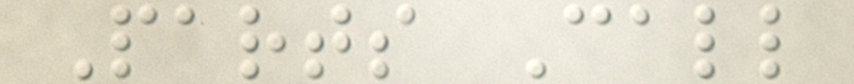Parts Call
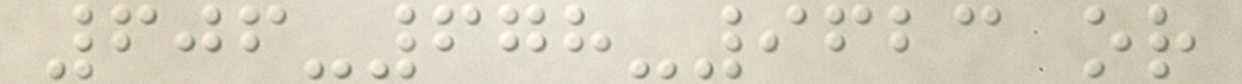606-678-9623 or
